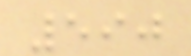590
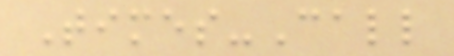Times-Call
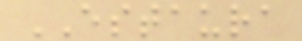ESTAURA
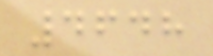4648
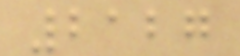2127
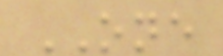ONE
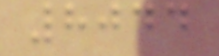8044
